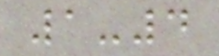1-4
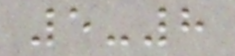5-8
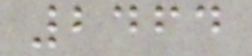2464
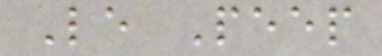Le Peep
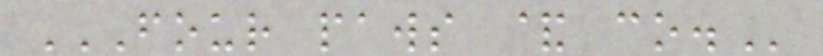FOUR PAWS & CO.
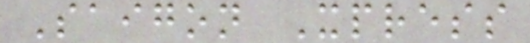Saigon Xpress
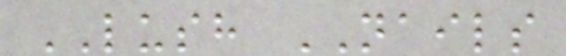LUSH NAILS
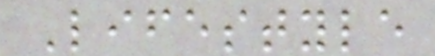Lifestyle
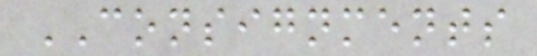CONSIGNMENTS
